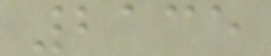2135
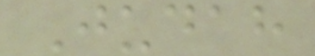Judah
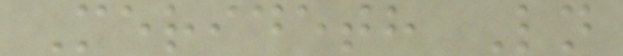Merideth Ln
